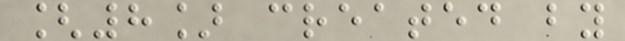[8] created by
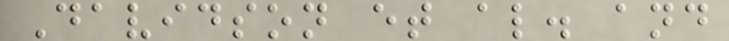Davidson et al. and
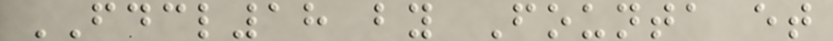FDCL18 by Founta et
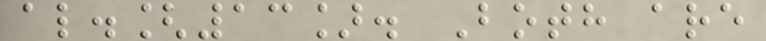al.[13]. Both are
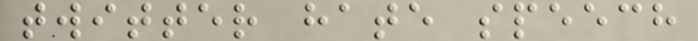twitter hate speech
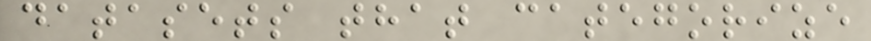datasets that categorize
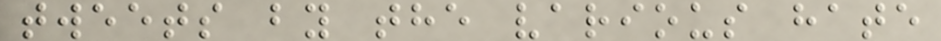tweets by the various hate
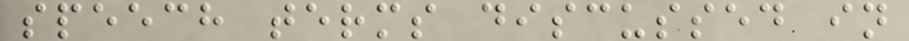speech terms discussed in
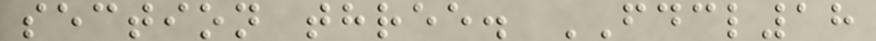section three. FDCL18
